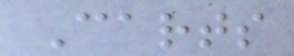Carts
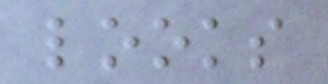looks
